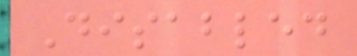Disabled
